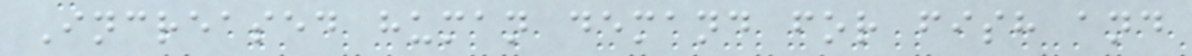Increased human demand for fish and
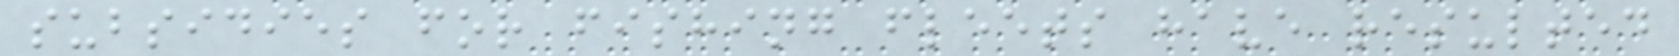subsidies for fishing fleets have resulted
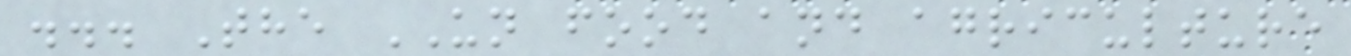... The UN food and agriculture
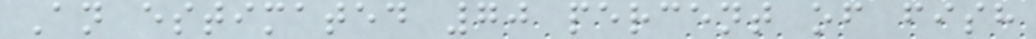An estimated 70 percent of fish
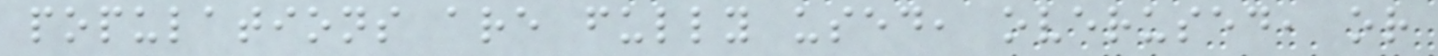populations are fully used, overused, or
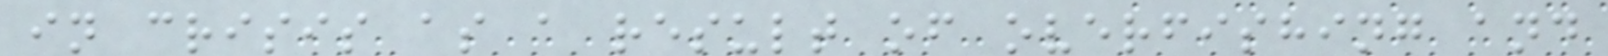in crisis as a result of overfishing and
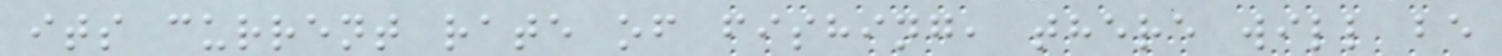its current rate of fishing, there will be
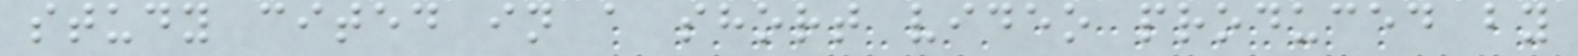study cited in a short video produced by
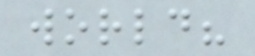world?
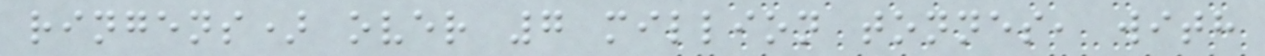ringens) over 7 million tonnes, with
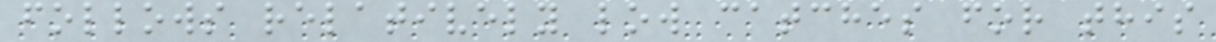follows relatively low catches for this
